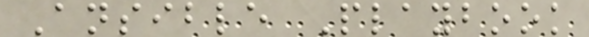Ansible Playbook
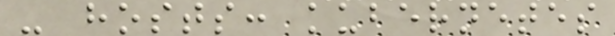- hosts: kubernetes
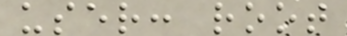user: root
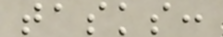tasks:
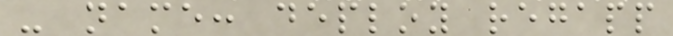- name: deploy regapp
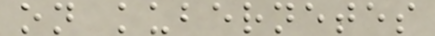on kubernetes
